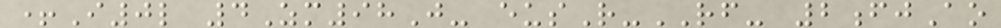+I0l 4Zm98J- eusR-RF- 2fjAo
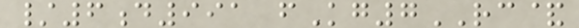/6d991 fKg7RC&
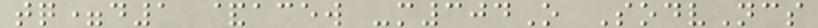tq=d1 &acew -m304O SodvNcs
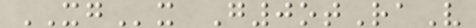XGx G0otRaV
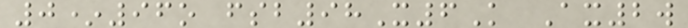0*96o fsb98X6K Ax2w
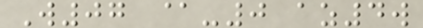W07 @-0 az4w
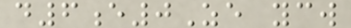d6e0Ze ycw
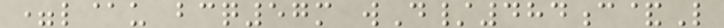=l@u bcq57m wD/484c&L
